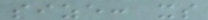size: xs
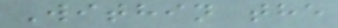Within the
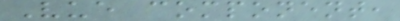Vue component,
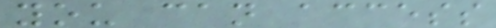you can access
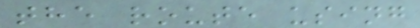the route using
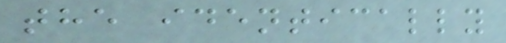the identically
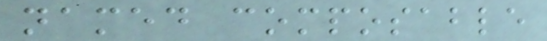named composable
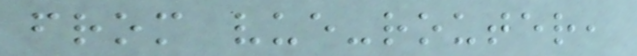from vue-router,
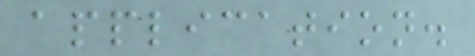application.
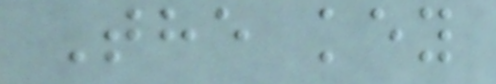The key
